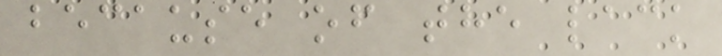because of the lack
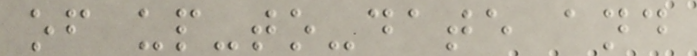of up-to-date and
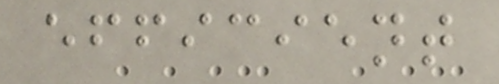efficient
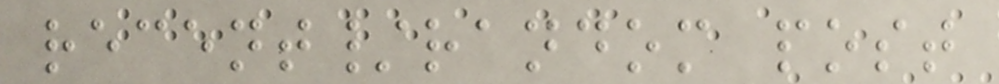recent/random post
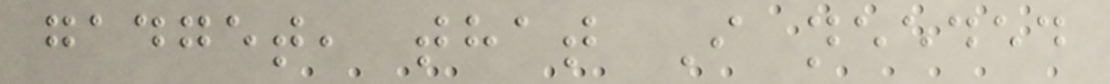gadget, that I needed
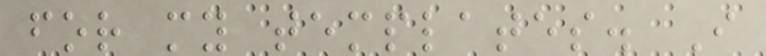for my templates. I
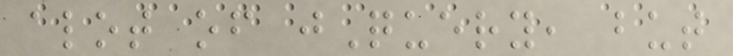alot of jQuery, but
